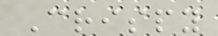Crispy
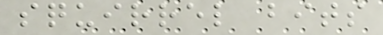squirrel bits
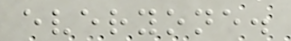everyone.
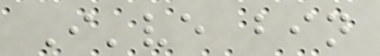I've bin
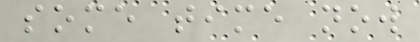some time now
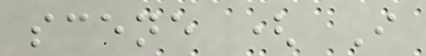scene ( I
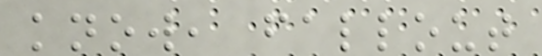know, fallout
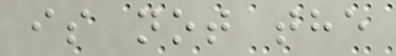is not the
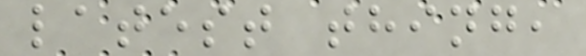latest thing,
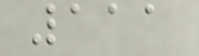111
